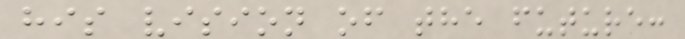his vision of the future:
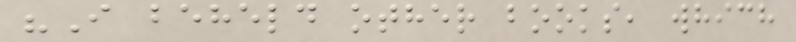"I beheld other books, which
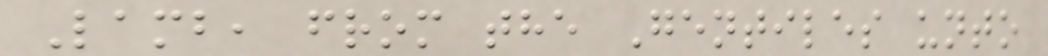Lamb, from the Gentiles unto
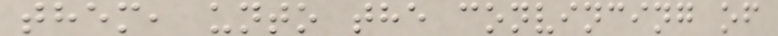them, unto the convincing of
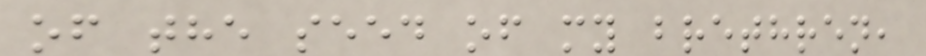of the seed of my brethren,
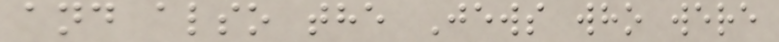and also the Jews who were
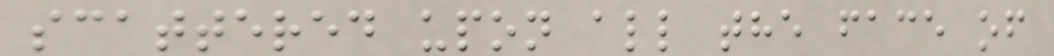scattered upon all the face of
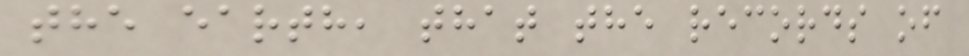the earth, that the records of
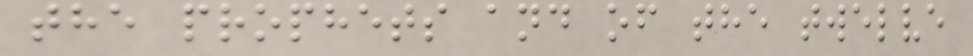the prophets and of the twelve
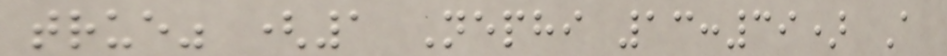true" (1 Nephi 13:39) A
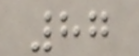87
